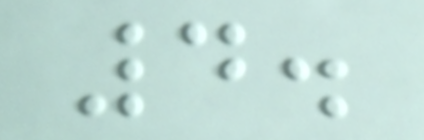4.
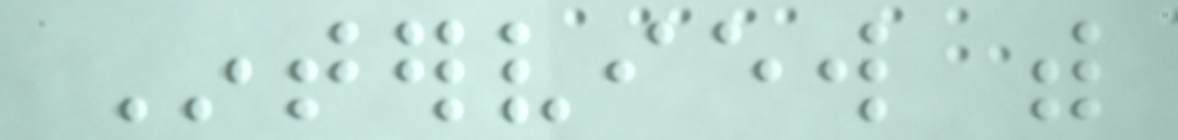Interview with
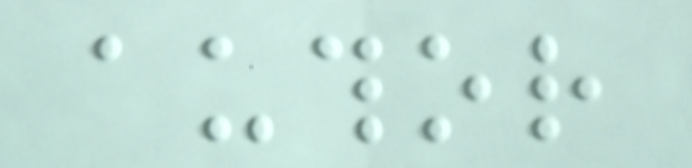author
